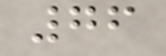76
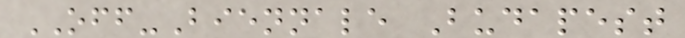OFF-Biennale Budapest
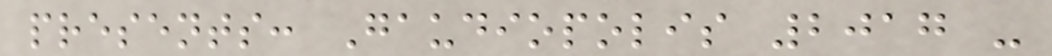presents: Gaudiopolis 2017 -
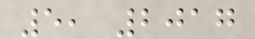5, 2017
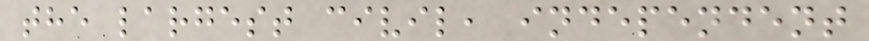the largest civil, independent
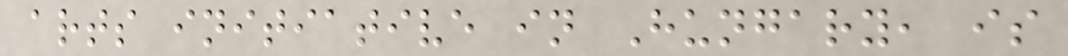arts initiative in Hungary, is
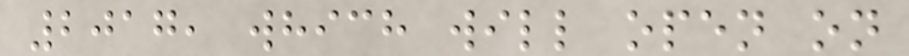2017, which will open on
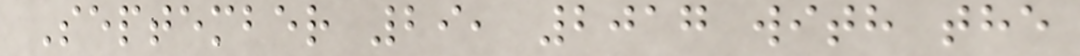September 29, 2017 with the
